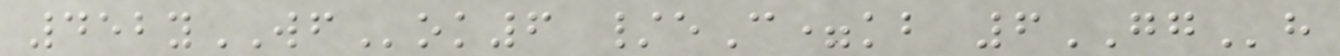452yWFok6 /eC=kb 6GGh
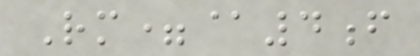Rm=@4f
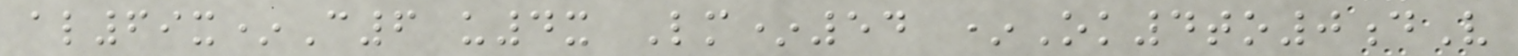al69x*C6 u4x Lm*54 *Ok4to0dV
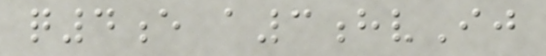q4e a3hvIj
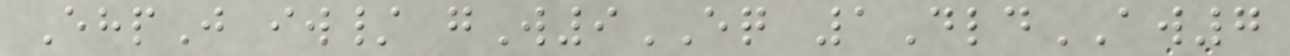EhpJ iw/ gW9EQ 1DldAW7
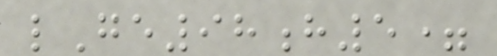lGe98h5=
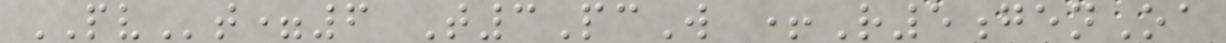PVt=6 T3PcW +R5genOa
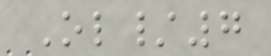Ol/7
